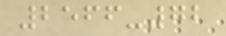2566-72
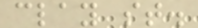clay st.
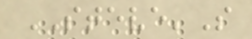STEVE'S
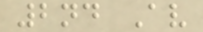2nd Av
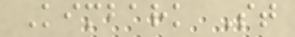Kimbark St
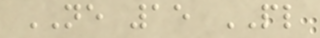NE 15 PL
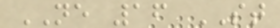NE 16 ST
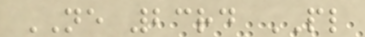NE 23rd PL
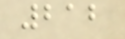212
